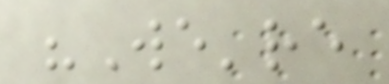"We're
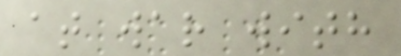at war with
